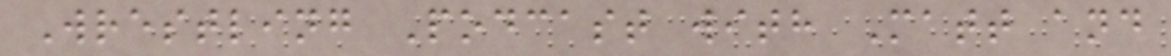Wrestling Podcast with Matt and
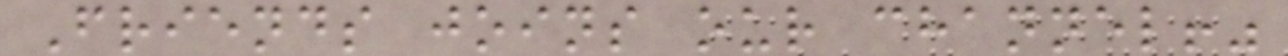Friends joins our channel!"
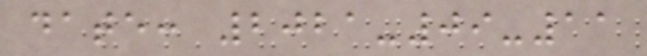date: 2021-09-11
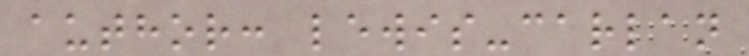author: lewis-carlan
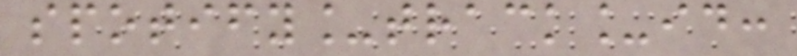spotify_track_id:
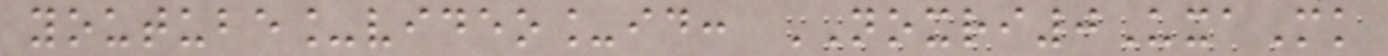youtube_video_id: NOXRI0UxaMk
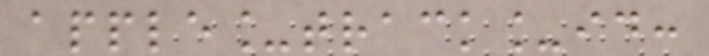apple_track_id:
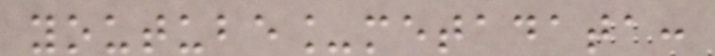youtube_metadata:
